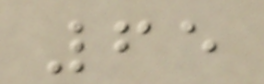65
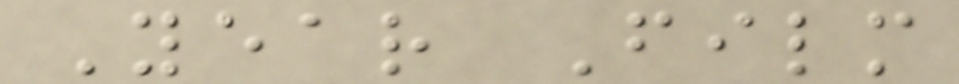Year Film
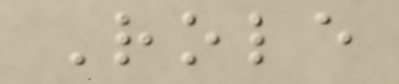Role
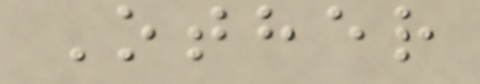Other
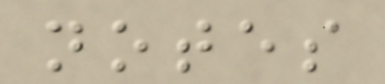notes
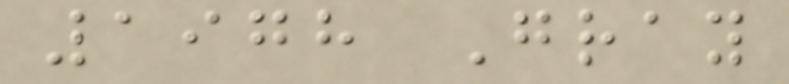1978 Gray
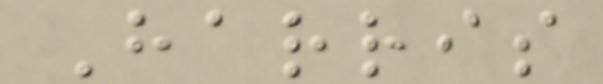Harris
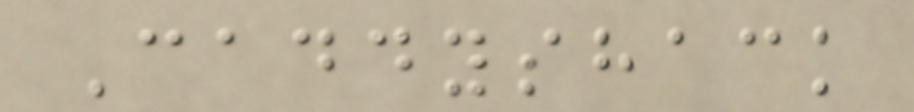Caddyshack
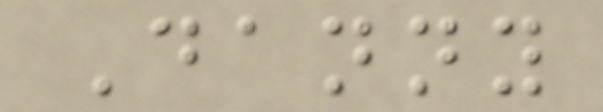Danny
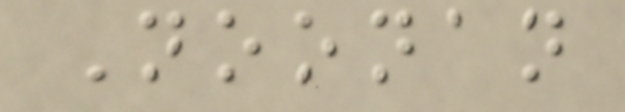Noonan
